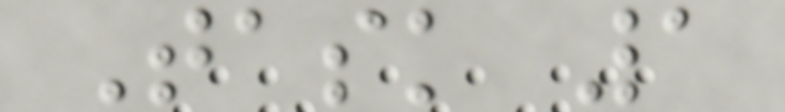Task 1
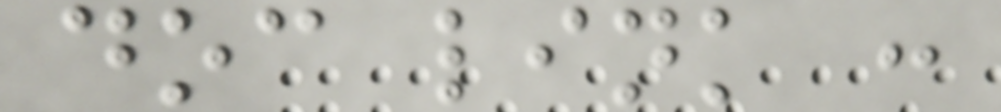doc link :
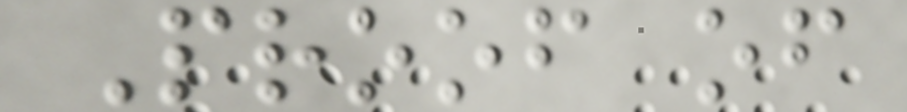Proof of
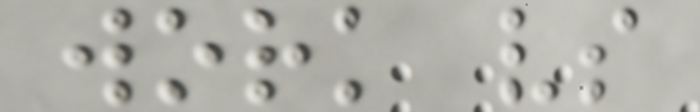work vs
